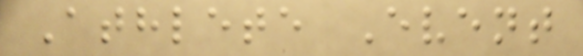Athlete Event
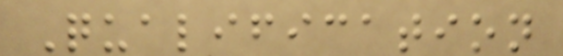Qualification
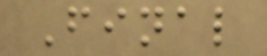Final
